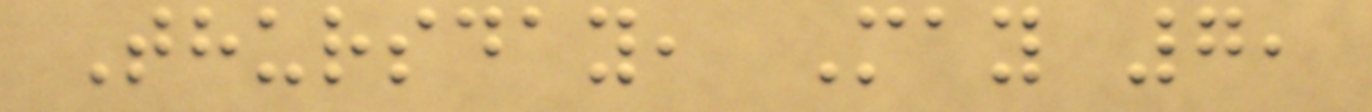Thursday, May 7,
